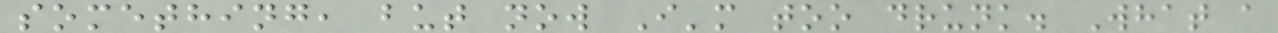something, but now I'm too drunk. What a
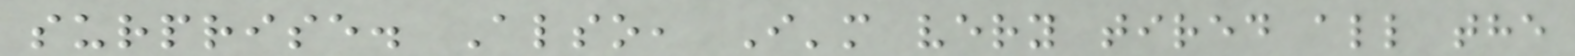surprise. Also, I'm very tired all the
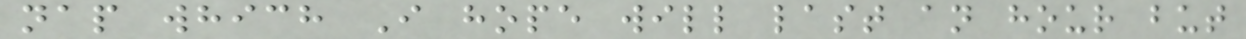nap which I hope will last an hour but
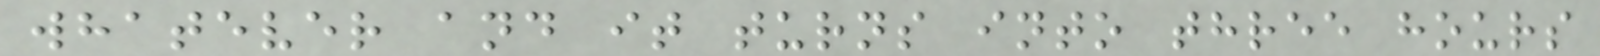whatever and it turns into three hours
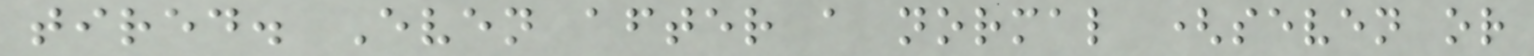tired. Even after a normal (seven or
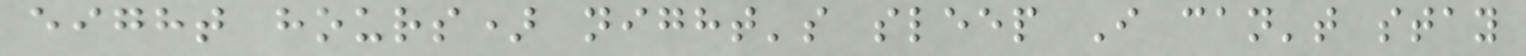eight hours) night's sleep I can't stay
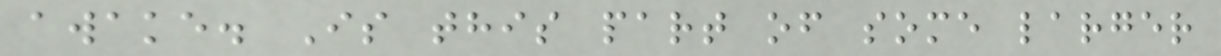awake. Is this part of some larger
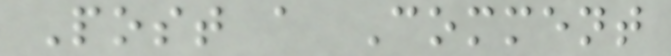Post a Comment
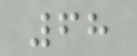68
